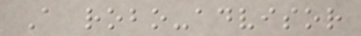A robo-advisor
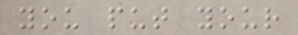you put your
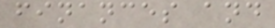finances and
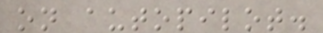on autopilot.
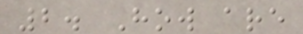2. How are
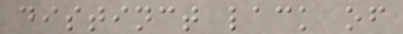distinct lack of
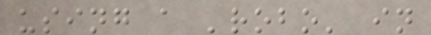using a 'robo' in
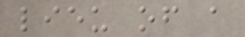lieu of a
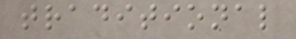traditional
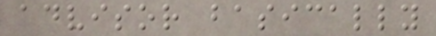advisor basically
